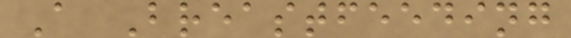A Breastfeeding
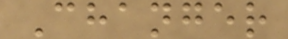Changer
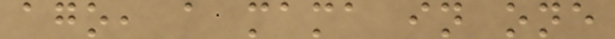ago, a mama in one
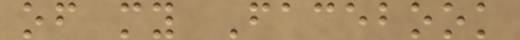of my Facebook
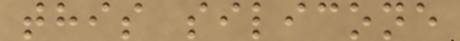this silicone
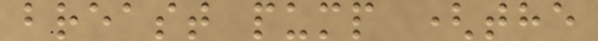breast pump (the
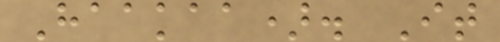Haakaa). It
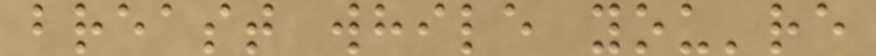breast while you're
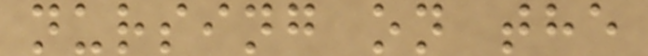nursing on the
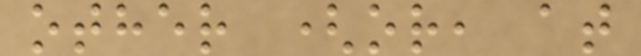other (or, at
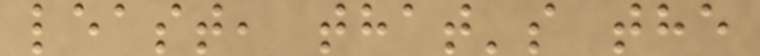least, that's the
